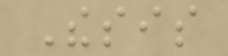Thesis
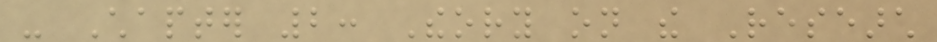- Chapter 2: Theory on the Research
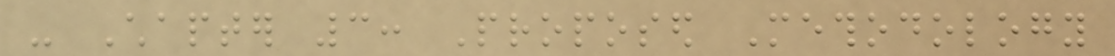- Chapter 3: Proposed Methodology
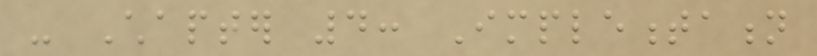- Chapter 4: Implementation
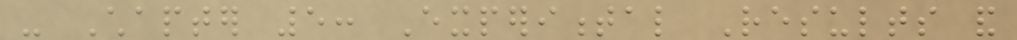- Chapter 5: Experimental Results and
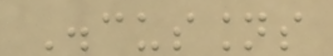Discussions
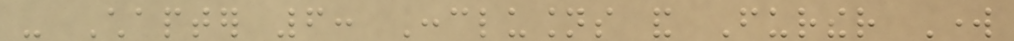- Chapter 6: Conclusions and Further Work
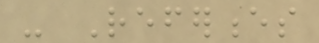- References
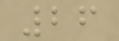26
